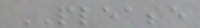PLEASE
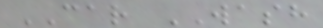CAR WASH
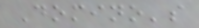Domino's
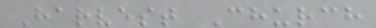Harvest Church
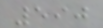590
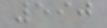590
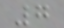7
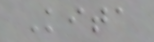Kita
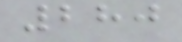280
